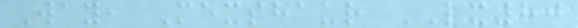Way, Mexshaur LX80
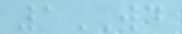1WD
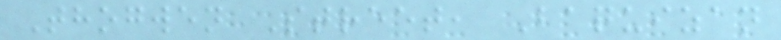Thogwen Street, Baquizan
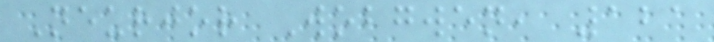Neurjor Wobgwen, 121
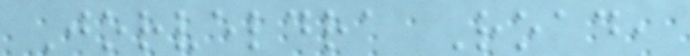Jorveldra Road,
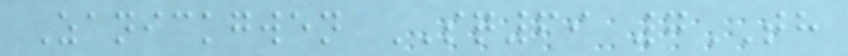Zanickgwen SQ69 7TH
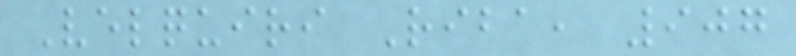Velquiri Riba, 907
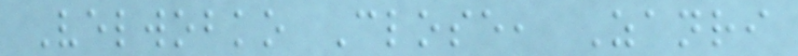Velwobko Close, Zanri
